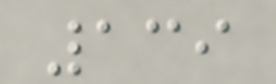139
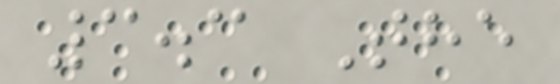3.3 The
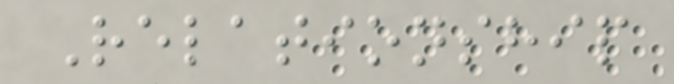Relationship
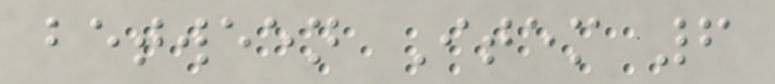between Item 6
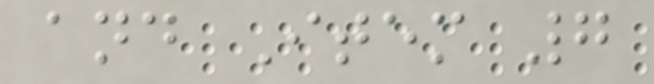and Item 7
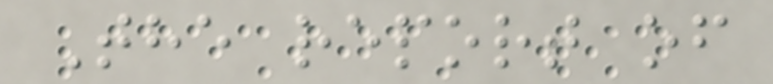The report of
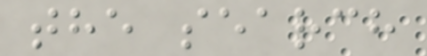the search
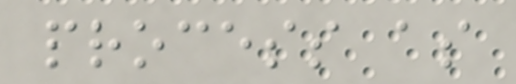process as
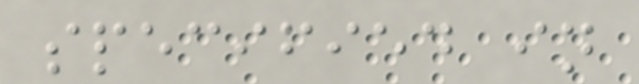specified in
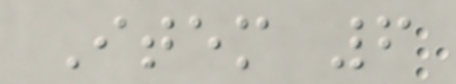Item 6
